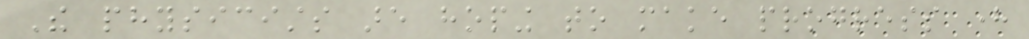The physicists are hoping to make progress here
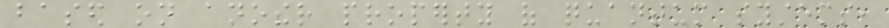based on another property of quantum systems,
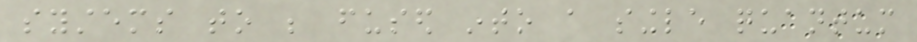systems to be fused into a single quantum
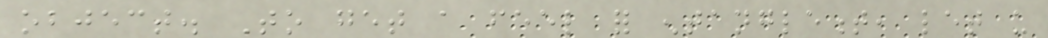object. To get a feel for entanglement, let us
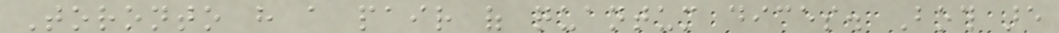Toronto have a pair of quantum dices. Both are
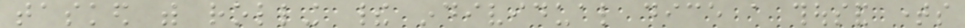tasked with rolling their individual dice a thousand times
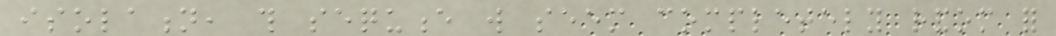isolation, this sequence will seem completely random for
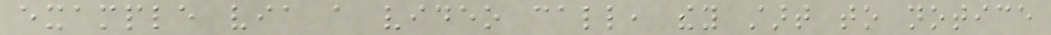example via a video call, they start to notice
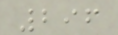296
